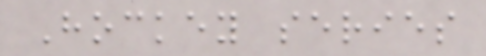Hockey series
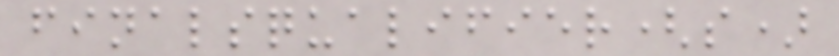finalsqualifier(s)
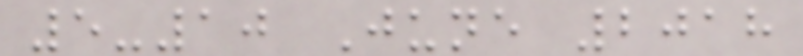5-10 June 2018
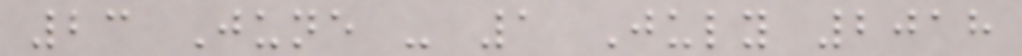23 June - 1 July 2018
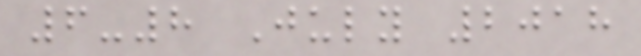6-8 July 2018
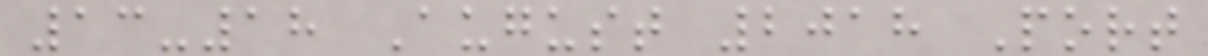13-18 August 2018 Port
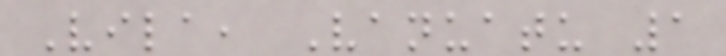Vila, Vanuatu 1
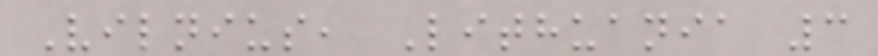Vilnius, Lithuania 3
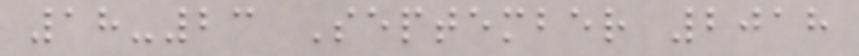18-23 September 2018
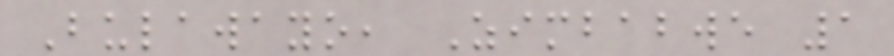Bulawayo, Zimbabwe 1
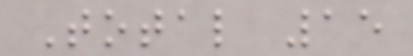Total 15
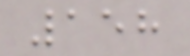158
